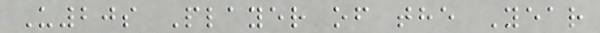U20s Player of the Year
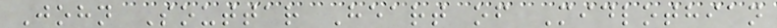John Souttar Heart of Midlothian
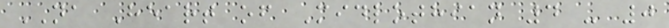NA Heart of Midlothian 4 - 0
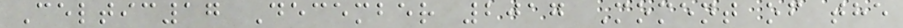Celtic17 December 2017 Moment of the
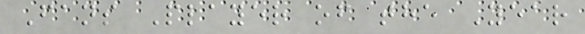Fans Player of the Year
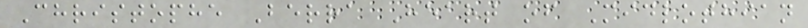Christophe Berra Heart of Midlothian
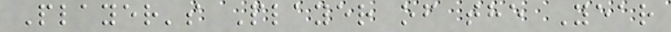Player's Player of the Year
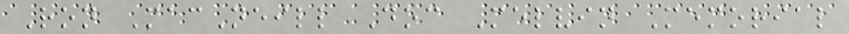Ron MacNeill Doc Melvin Memorial
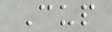Cup
